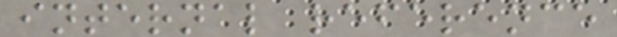internal reference
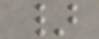}
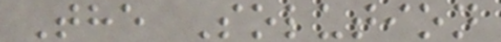The Solution
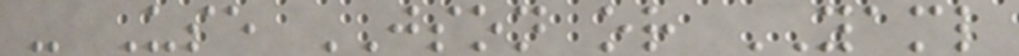- Use JSON or YAML
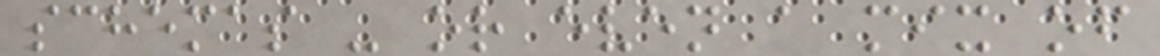schemas - or even a mix of
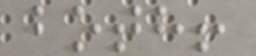both!
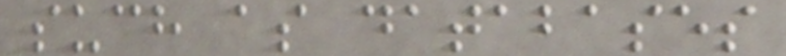such as databases
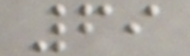69
